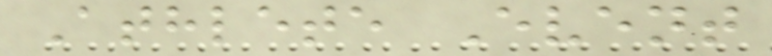Athlete Event
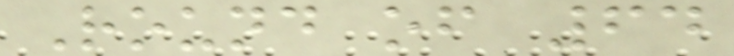Round of 64
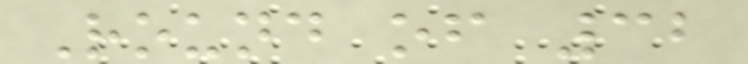Round of 32
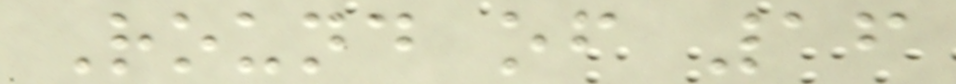Round of 16
